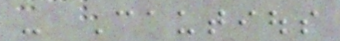- Cautious
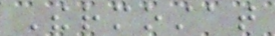Thermostat
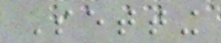Setting
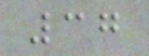37
